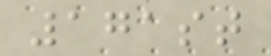171st
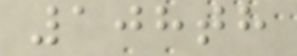108th
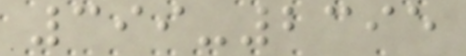399-2395
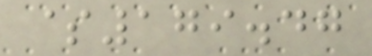$179.47
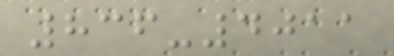836-4011
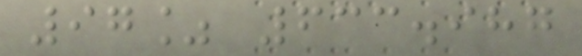97% 633.987
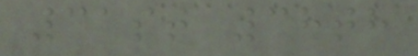31st 38th
